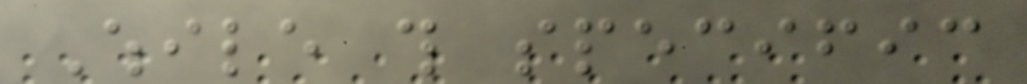While this specific
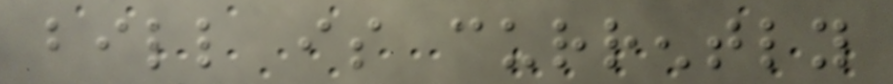bill is currently
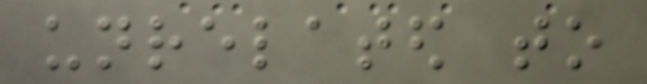unrelated to
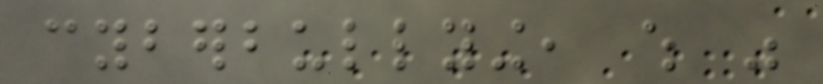cyberbullying, which was
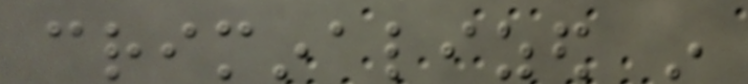criminalized in
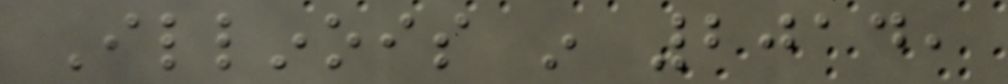Illinois in 2014,
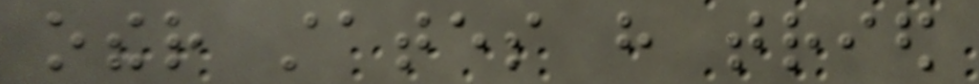other states have tried
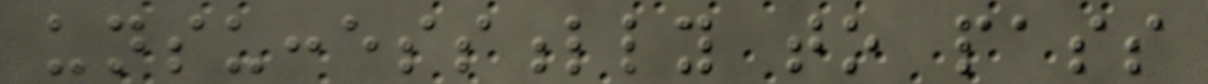unsuccessfully to pass
